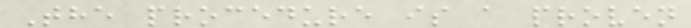The procedure is a proven
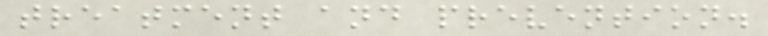treatment and prevention.
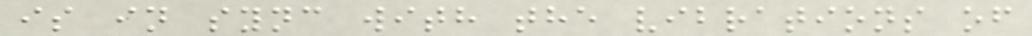is in sync with the vibrations of
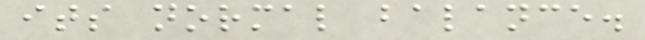its normal balance.
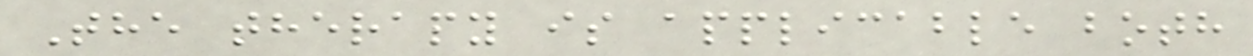The therapy is applicable both
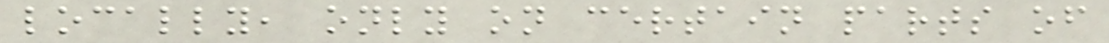locally, only on certain parts of
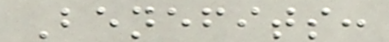Benefits:
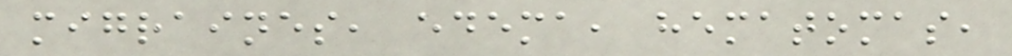migraines, edema, hematomas,
